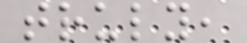truly,
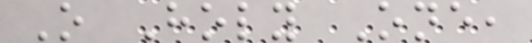O Holy One,
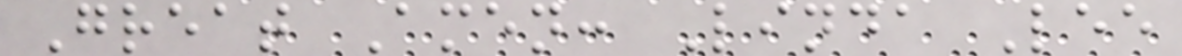Great Amen: Linda Lee
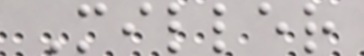Miller
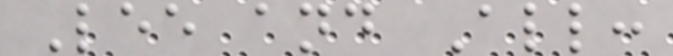Lee and All:
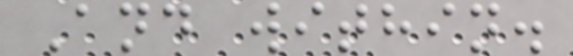And within.
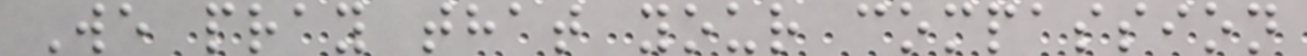We pray that your compassion
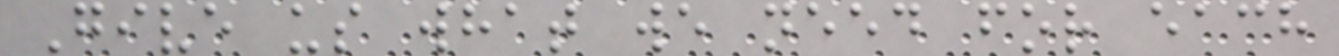Give us what we need for each
